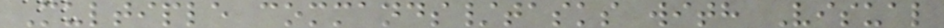Multiple commands/tasks with Visual
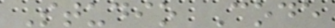Studio Code
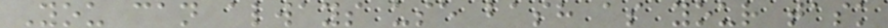You can always use bash as your task
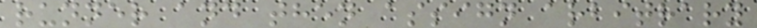runner and then assign arbitrary
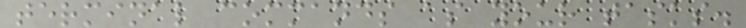terminal commands as your tasks.
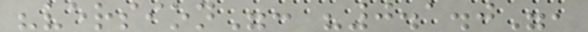"version": "0.1.0",
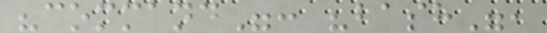"command": "bash",
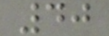40
